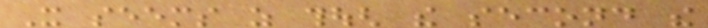It seems as though the second the
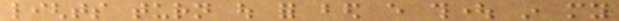lights turn out for bed every thought in my
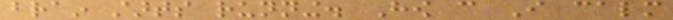brain starts running. How can I calm
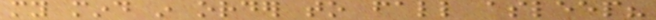my mind in order to fall asleep?
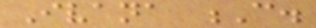Ivana C.
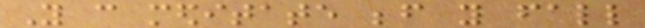You can meditate before you fall
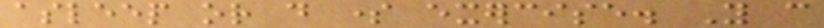asleep or do some exercise. You can
